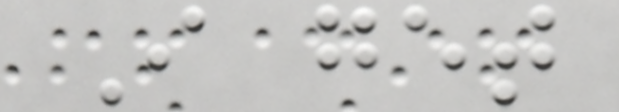I get
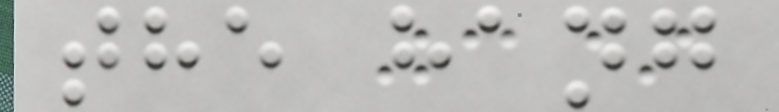the hang
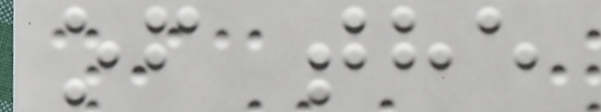of the
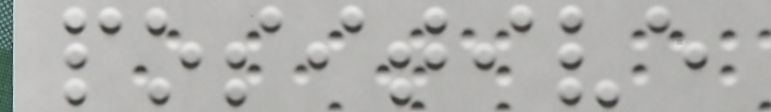positive
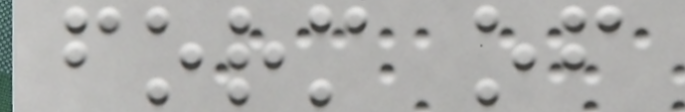form of
